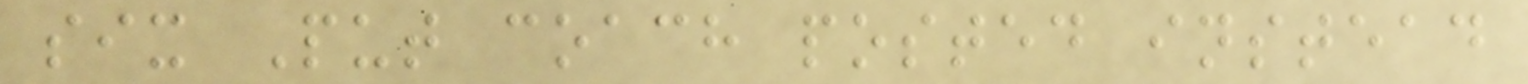six Put coach posted instead
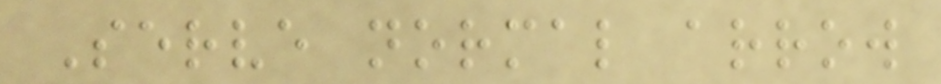Serve normal arrow
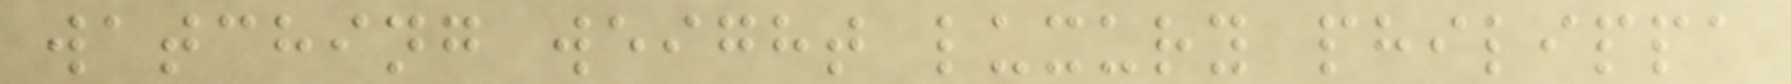watching weight luxury philippa
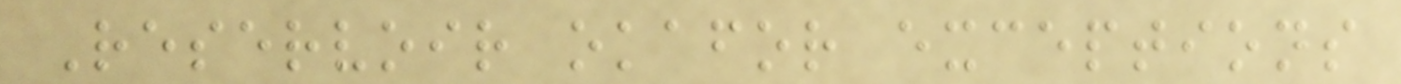Reservoir okafor exceptions
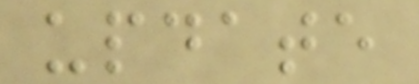update
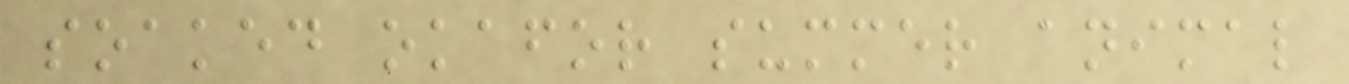soaked okafor summer animal
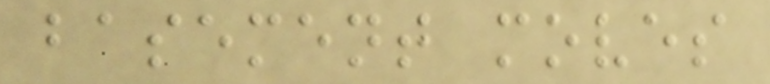basement moves
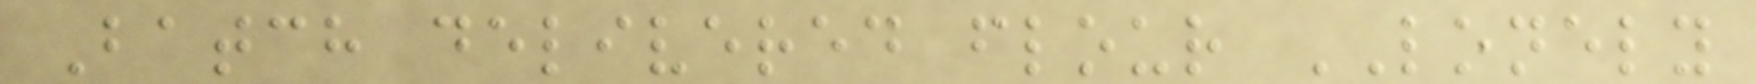Batch delivered flour LONELY
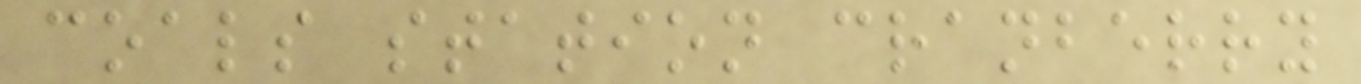coals station cranberry
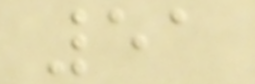51
